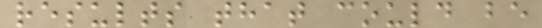results that could be
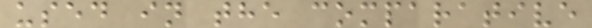used in the comparative
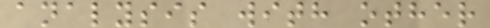analysis with other
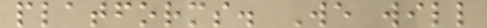platforms. We will
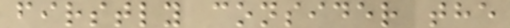firstly consider the
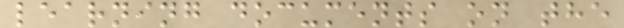learning documents on the
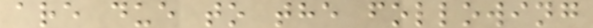are due to the following
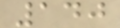140
